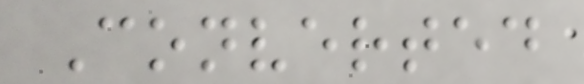Converted
